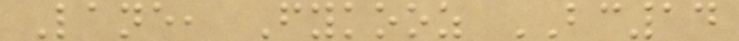Lane, Fykooz BC14
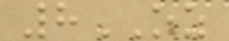8OZ
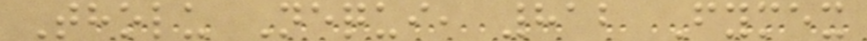Tholu Nequi, 812 Fymex
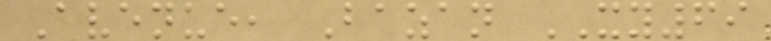Avenue, Bazan XY69
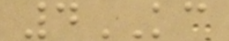4KC
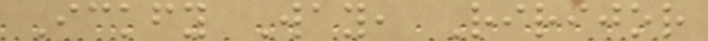Ickfy Way, Ririjor
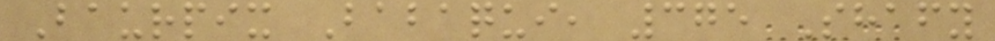Baurpix Babaqui, 375 Shafy
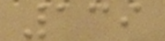139
